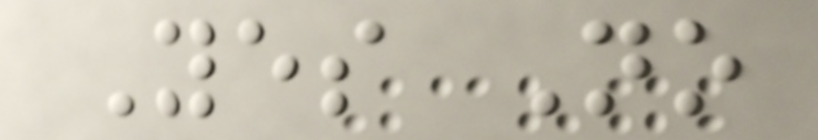Yes No
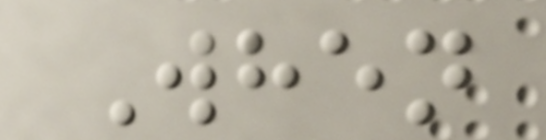When
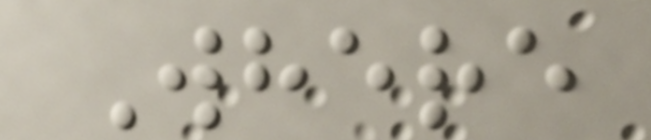Where
